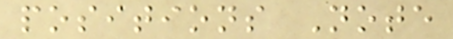positions Note
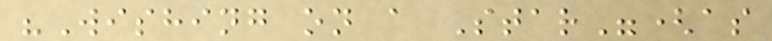"Wishing on a Star"(as
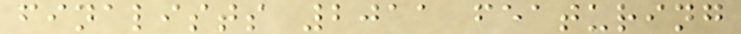finalists 2011 featuring
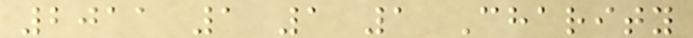2011 1 1 1 Charity
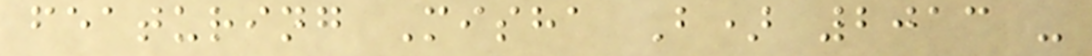featuring Misha B) 2013 -
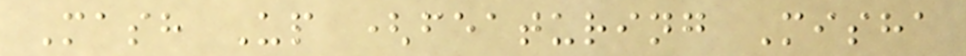Mash Up (featuring Misha
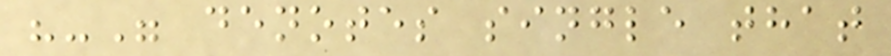"-" denotes single that
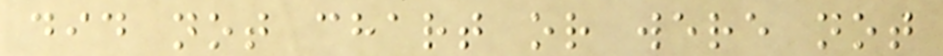did not chart or were not
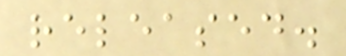released.
